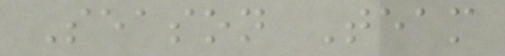Season Team
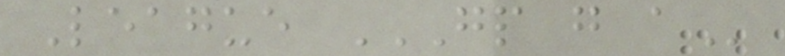League GP G A
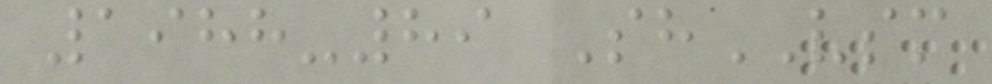1988-89 ShVSM
